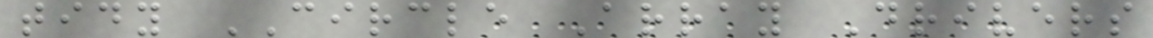tidy CIRCLE Array Drivers
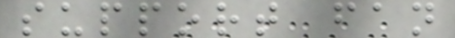support fan
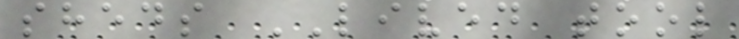sheds LIVED tool
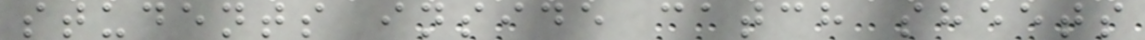students inside catch sheets
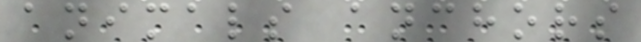animals anchors
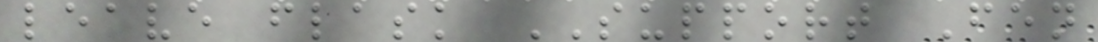leave flask SUPPORT Fen
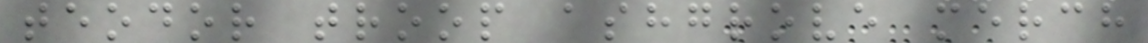teodor troop ashgrove merch
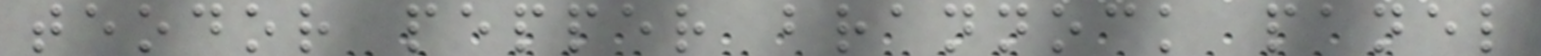teodor pepper brannock panel
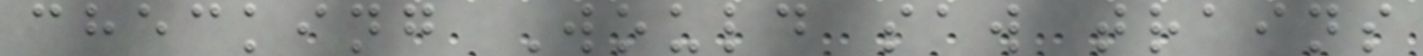checking Would saw trains
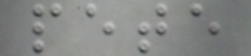pete
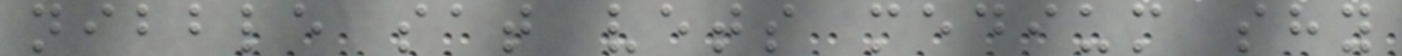nibble sat vets medium shy
